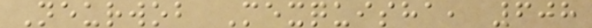Neurwob Mexquisha, 608
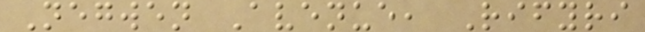Negwen Avenue, Rifyri
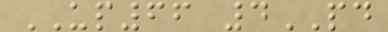UP66 4PD
